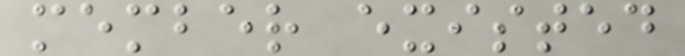member existed
